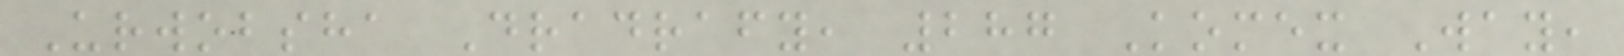Urwobsha Dradrafy, 287 Komex Way,
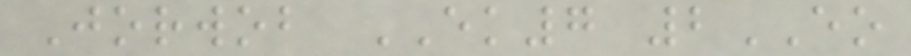Jorwob EK7 2EO
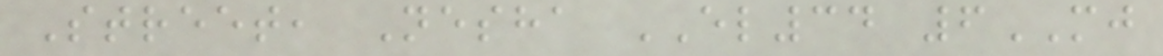Street, Nesha EL34 6MJ
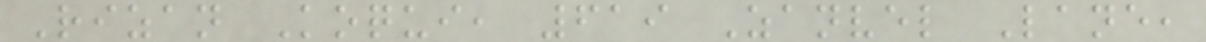Rizan Koqui, 619 Zanvel Lane,
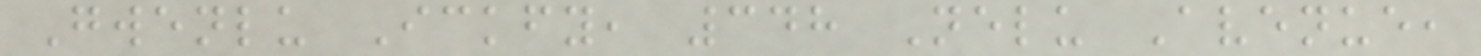Gwenlu Ickfy, 348 Nelu Avenue,
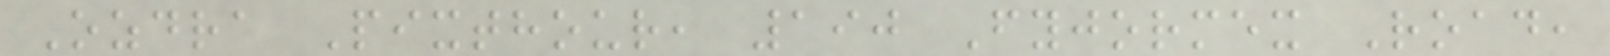Ozdra Pixthour, 190 Fyjormex Road,
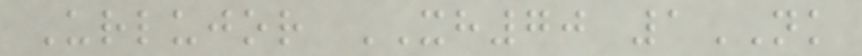Urlujor XH70 1NK
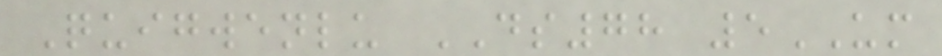Quigwenlu DS78 5UM
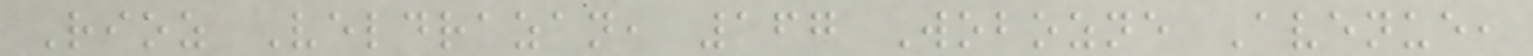Rioz Veldrazan, 167 Wobozne Avenue,
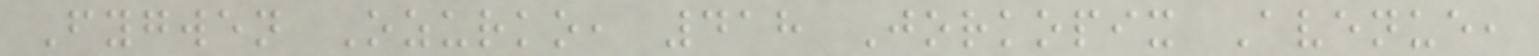Fygwen Ozurko, 418 Jorkopix Avenue,
